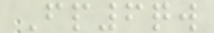Fp6qw
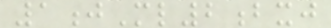1jMl2bxj
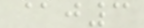@j3
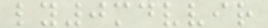ly0mdvvir
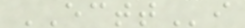ECTTi
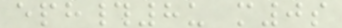eph#8u m0s
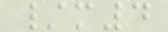/m4
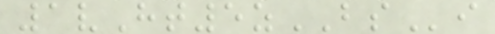1vHt5zBSi
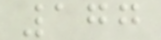177
